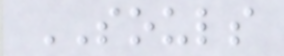SOULS
